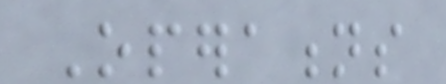Operations
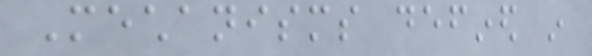Mechanisms defined in
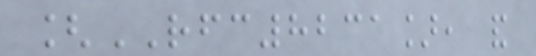[RFC8231], and
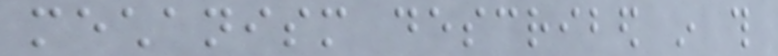mechanism described in this
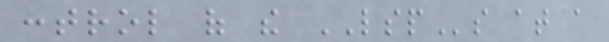control of the LSPs at a
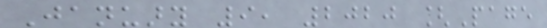January 9, 2020 [Page
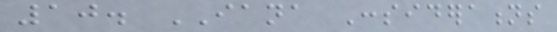10. IANA Considerations
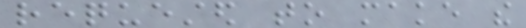requested to make the
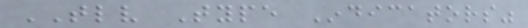TLV Type Indicators"
